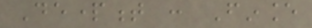Department : Finance
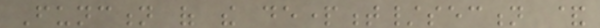Function of the department/section &
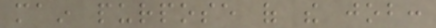main purpose of the job:
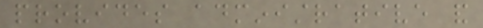provides administrative and
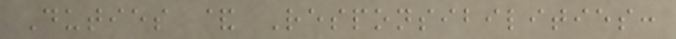Duties & Responsibilities:
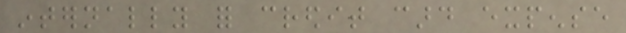internally for credit card expense
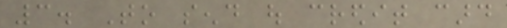3. To send out credit card
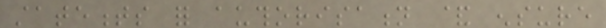statements for authorisation & ensure
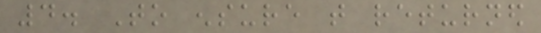4. To ensure that returned
